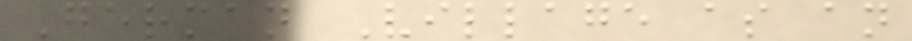German Village as an
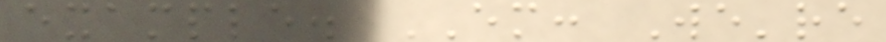example. EM: We're
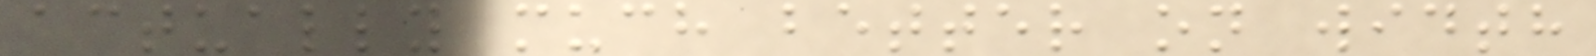actually much better on width
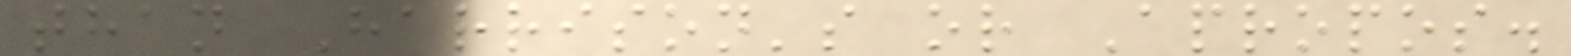than Harrison's or Apropos.
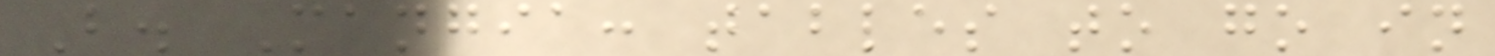B. Mangia: tables to go in
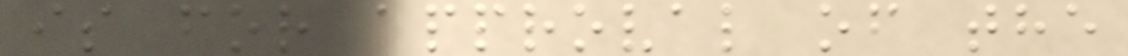is for approval of the
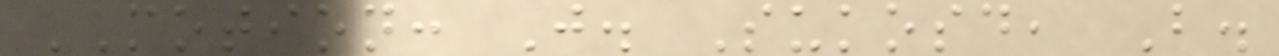MOTION: J. Sukosd, B.
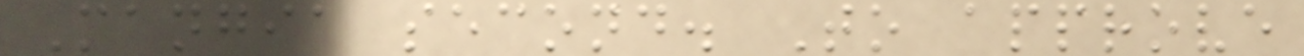Mangia second. To approve
